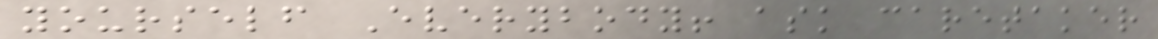yourself Everybody! ask caretaker
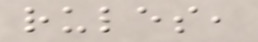rules,
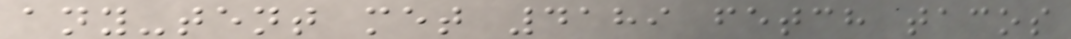any-tent met 4189 fetch tacos
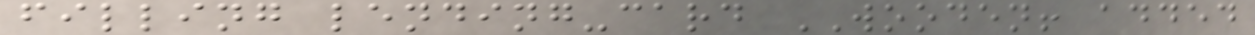filling lending-card WOODEN! added
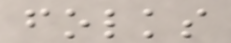folks
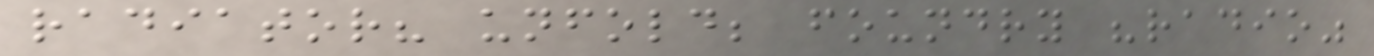radiator? unfold; foundry "radio"
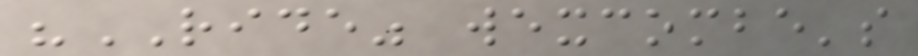"RIDE" wexcombe's
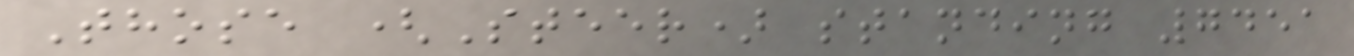Those (Steer) standing 7451
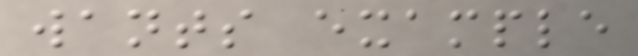wants example
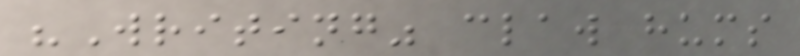"Writing" claw hums
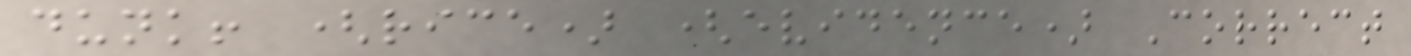dunk! (rice) (evidence) Correct
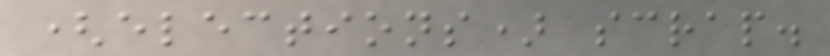(elections) scrap.
